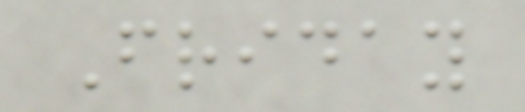Friday
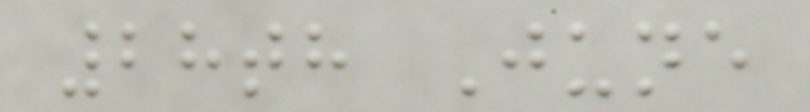28th June
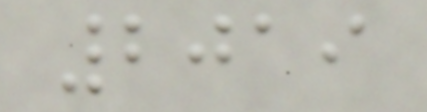2019
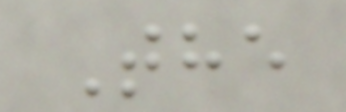The
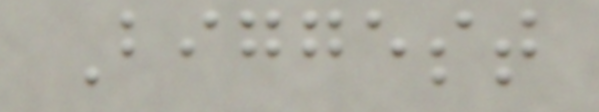Biggest
